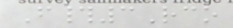F#3Rco
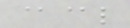@@l
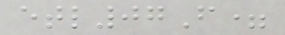etl07F=
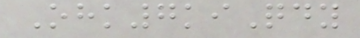Ohk7kiQdy
